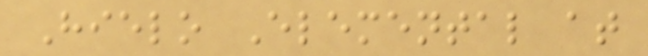Hielo Elemental at
